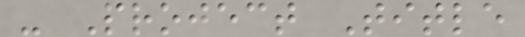- Project Title
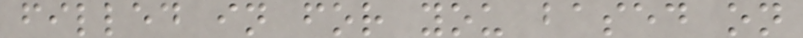filled in for you based on
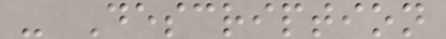- Description
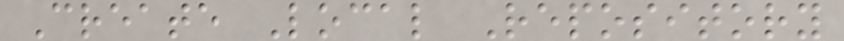Create Local Repository
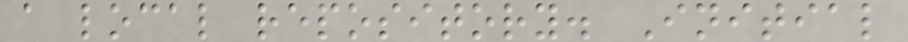a local repository. Initial
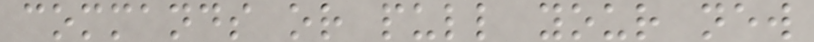commands or pull your new
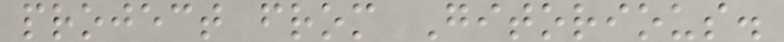project from Gitorious.
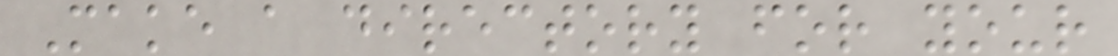Make a directory for your
